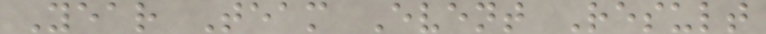Year Team Event Result
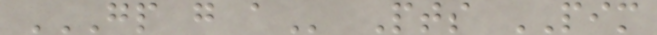GP G A Pts PIM
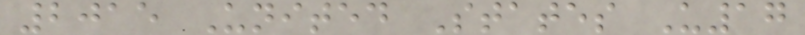2015 United States U17
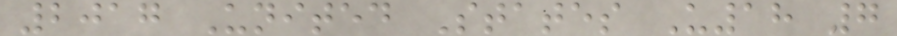2017 United States U18 7
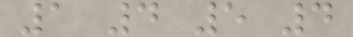1 4 5 4
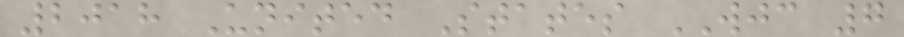2018 United States WJC 7
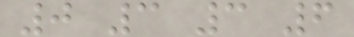0 3 3 6
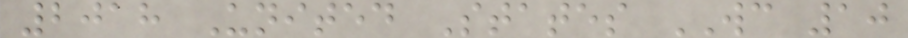2018 United States WC 10
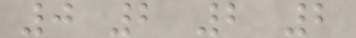0 2 2 2
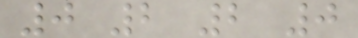0 2 2 0
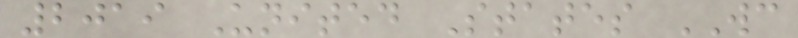2019 United States WC
